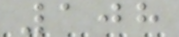108
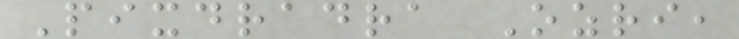Pixdradra Ozri,
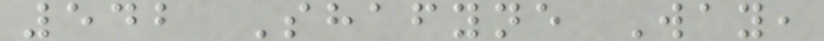542 Shafyne Way,
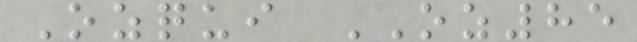Ozqui OZ85
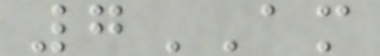7AM
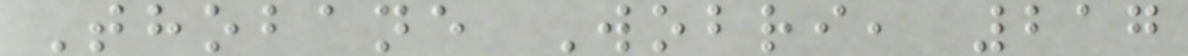Thobane Wobri, 217
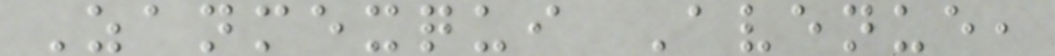Zanmexqui Avenue,
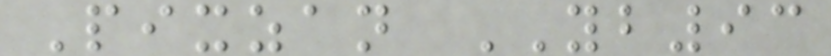Pixzan YB93
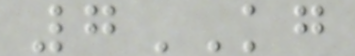7KG
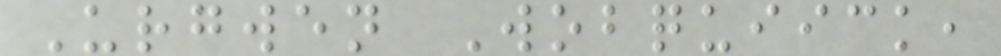Urgwen Wobquiick,
